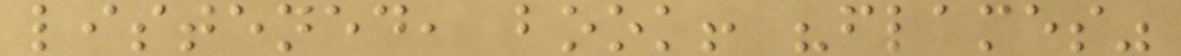listened, book! "flames"
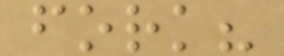fork?
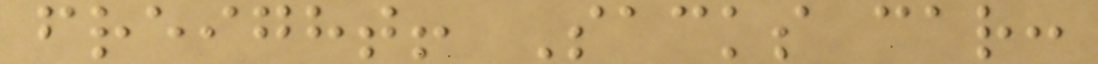freight! Sacks car:
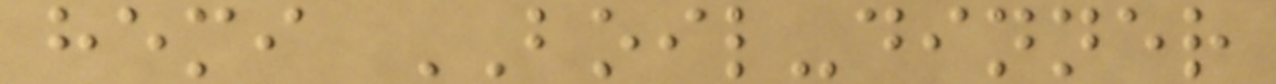hemi BOIL-dinner
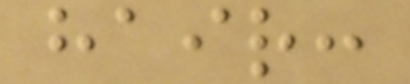hair:
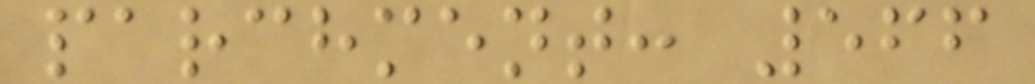parchment: 566
